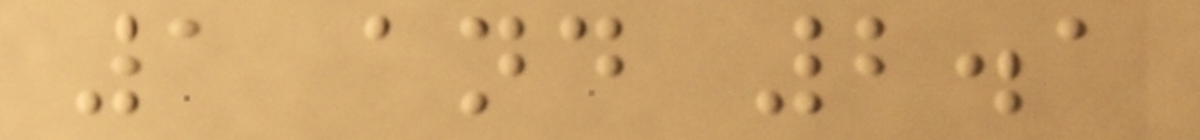1 and 2.1
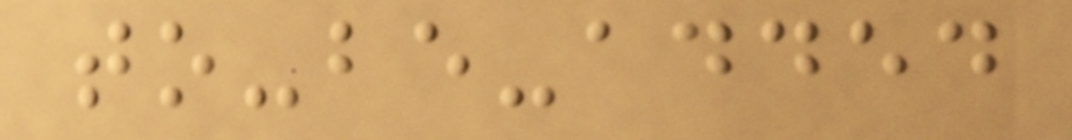to-be-added
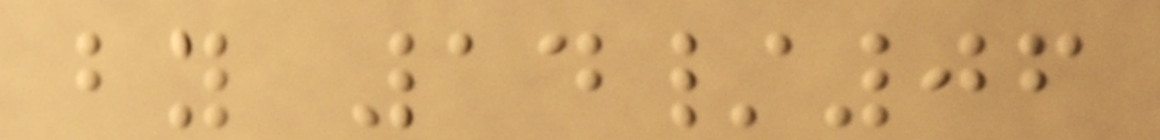by 14/06
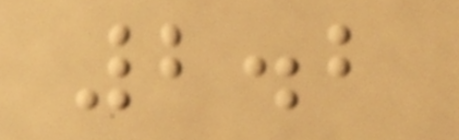2.2
